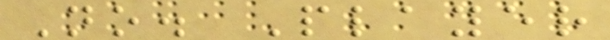No. Player
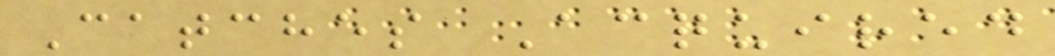Catches Acquired
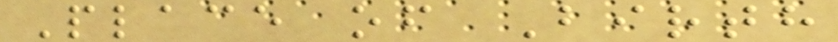Place of Birth
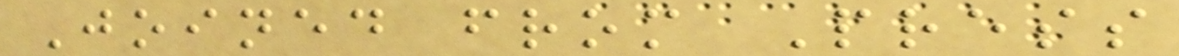Joined from Press
